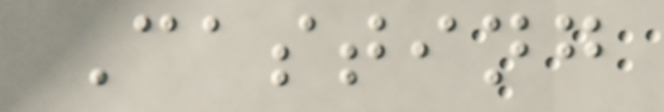Casting
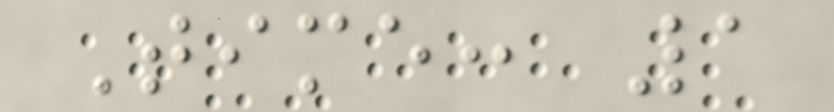Time: 1
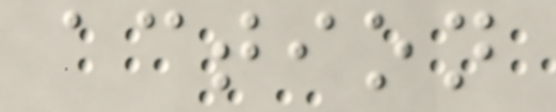action
